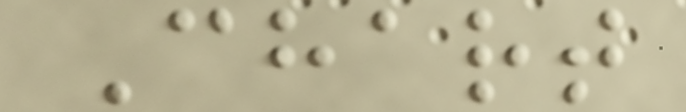Chart
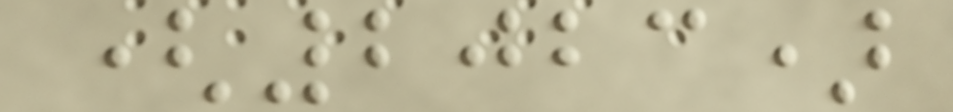(2023)
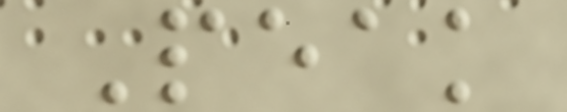Peak
